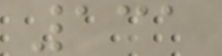131
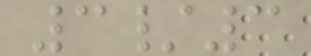3/3
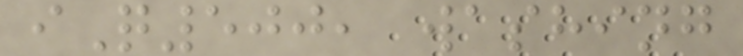iQ500, washing
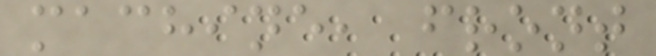machine, front
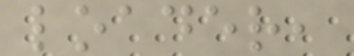loader,
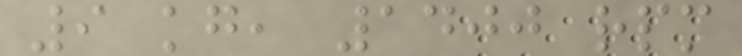9 kg, 1400 rpm
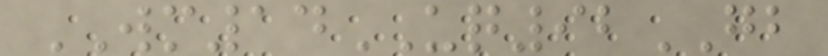WM14UQ92GB
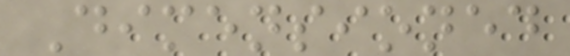Dimensioned
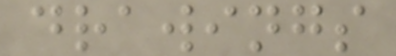drawings
